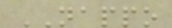NAPPO
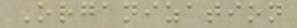Organization
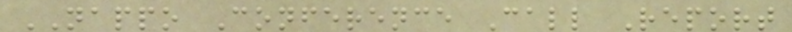NAPPO Conference Call Report
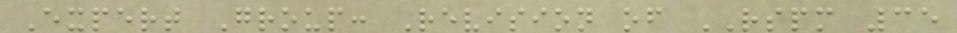Expert Group: Revision of RSPM 35
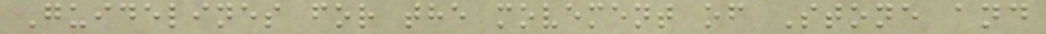Guidelines for the movement of Stone and
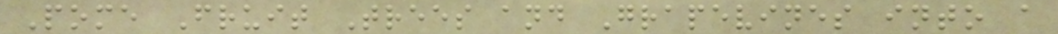Pome Fruit Trees and Grapevines into a
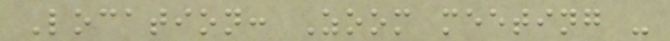Location: Zoom meeting -
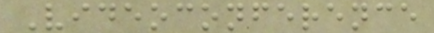Videoconference
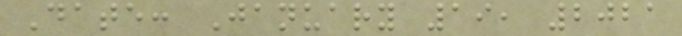Date: January 19, 2021
